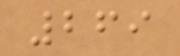269
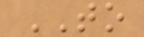TO
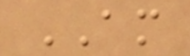AM
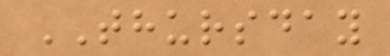THURSDAY
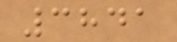3841
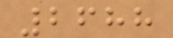2688
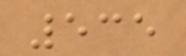535
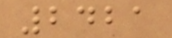2421
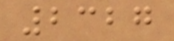2327
